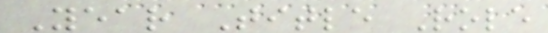Year Title Role
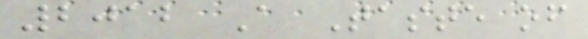2012 A Taste of
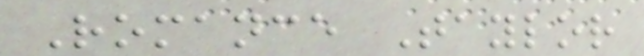Romance Taylor
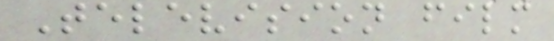Television film
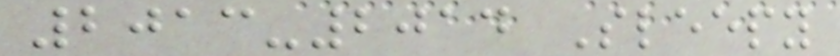2013-2014 Sleepy
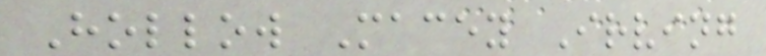Hollow Macey Irving
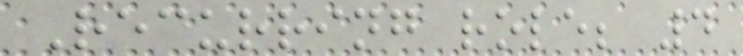Recurring role; 4
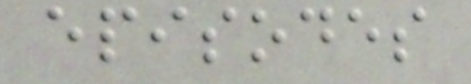episodes
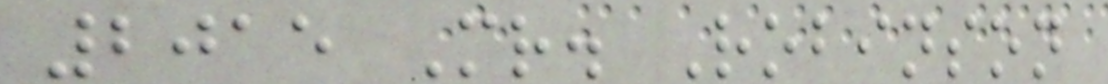2015 Mr. Robinson
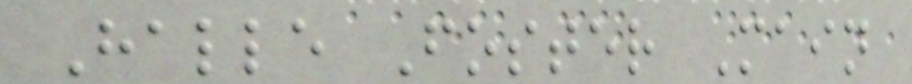Halle Foster Main
